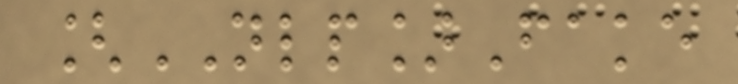[NLP]Fake
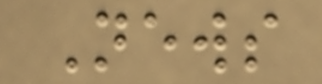News
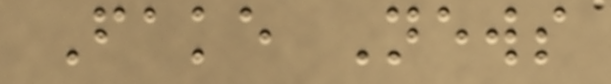Fake News
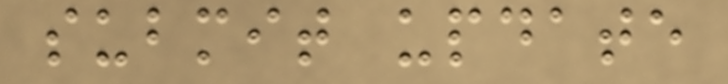submit update
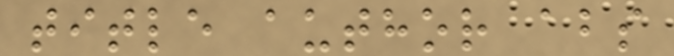title author abs
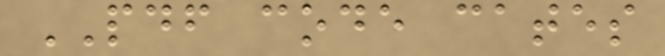PDF code cates
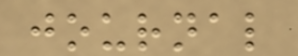journal
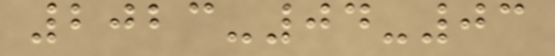2023-04-03
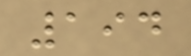194
